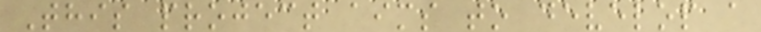This project aims to develop a
